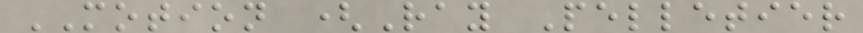MOTION (Ray Pelletier
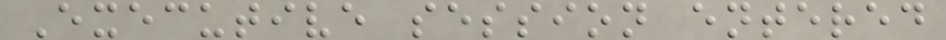Executive session entered
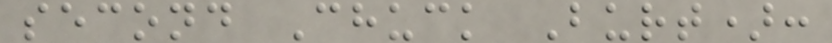second Chuck Burt):
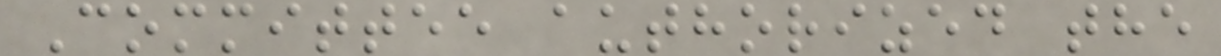Committee authorized the
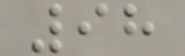98
